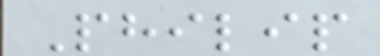Philip
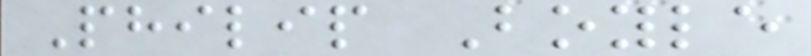Philip Boyle
